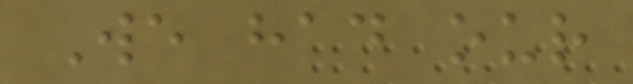We had our
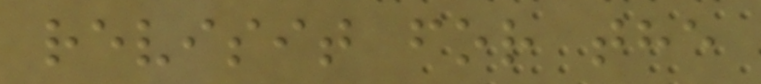revisit for the
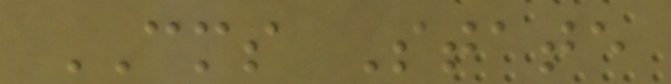CMS State
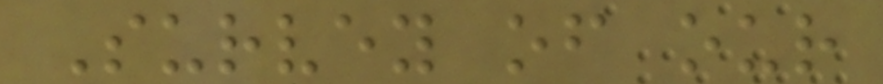Survey of our
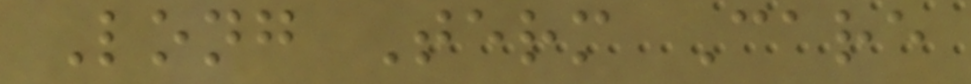Long Term Care
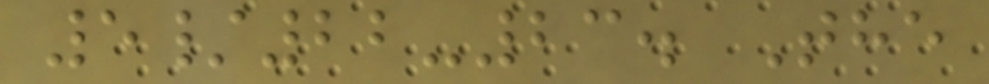5/22-23. The
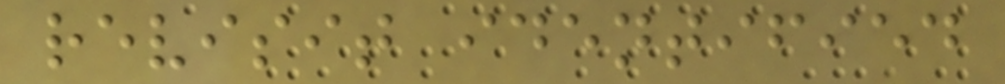revisit identified
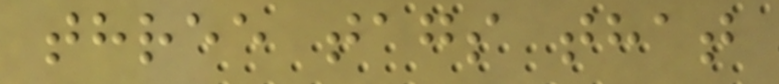three tags that
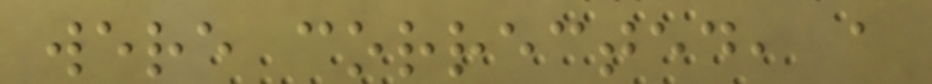were corrected, a
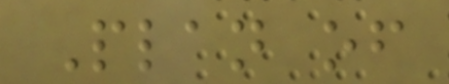Plan of
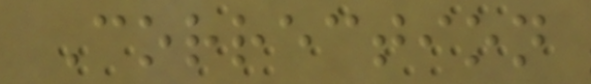Correction
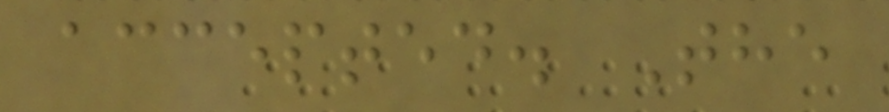accepted. The
